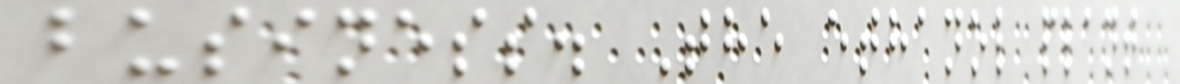business. The ethanol plant
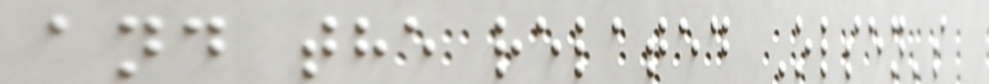and the related Olsen's
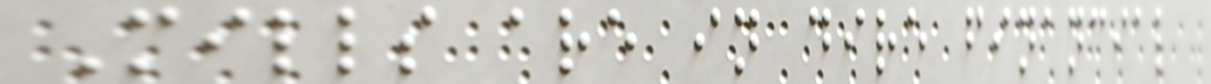Mills are in dire financial
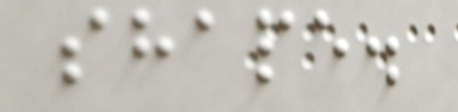shape.
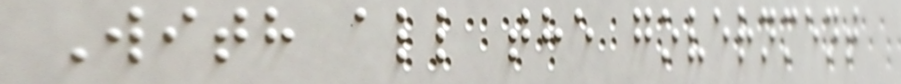With all the government
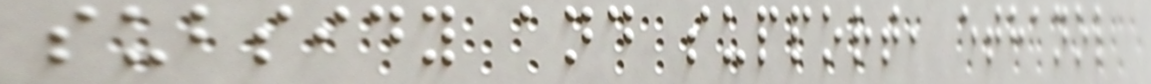subsidy and support, ethanol
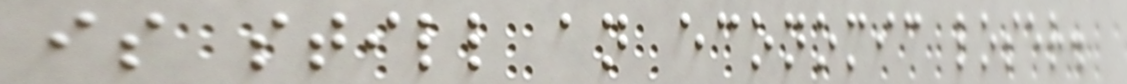is still an economic loser.
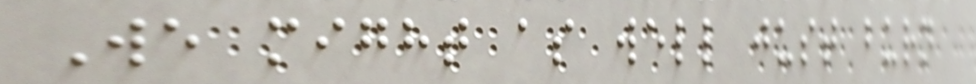We might as well just burn
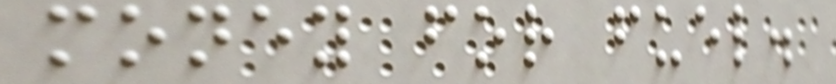money for fuel.
